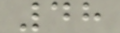48
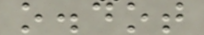o.dot
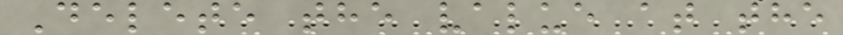Delete the value at the
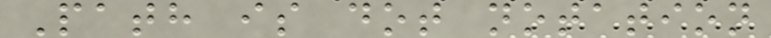Path is dot notation
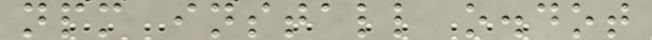npm install o.dot
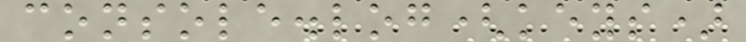console.log(keys)
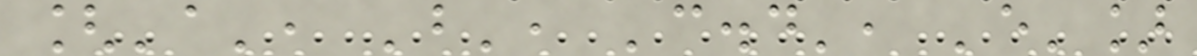['a', 'b', 'c.d', 'e']
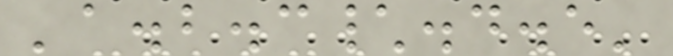'a.b.c\.d.e'
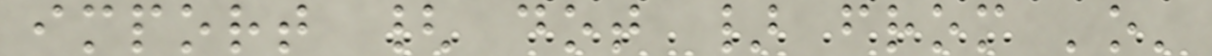import { dot } from 'o'
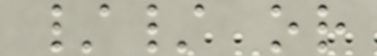// or
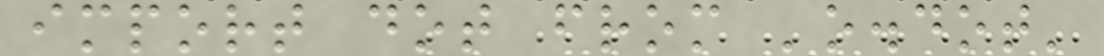import dot from 'o.dot'
